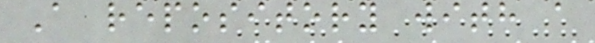A repository with a
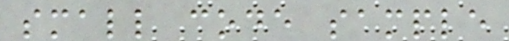small code sample
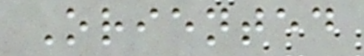Oriented
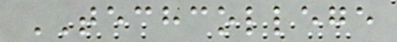TECHCOLLEGE
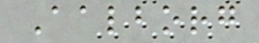Aalborg
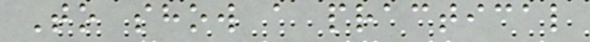To show a practical
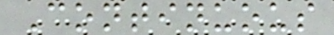Continuous
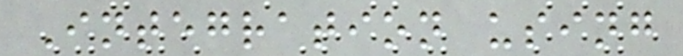Integration using
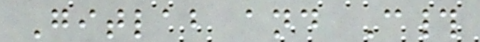Gitlab and C#
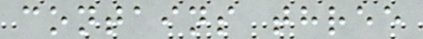contains three
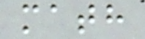math
